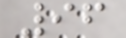96
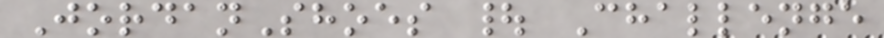JordanShoes | Challenge
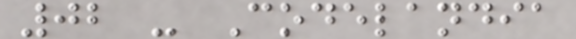02 - Codelandia
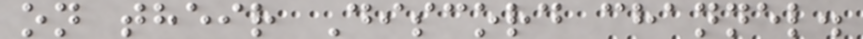on their Discord channel.
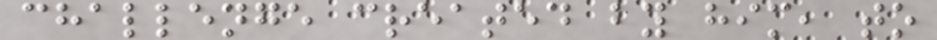challenge created by him, to
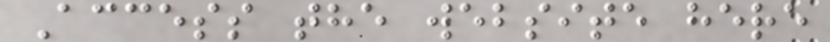Access the website here
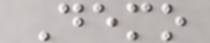Demo
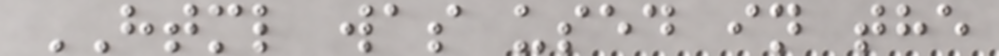HTML was used in the
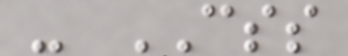- CSS
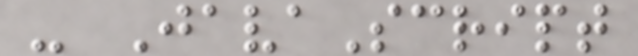- JavaScript
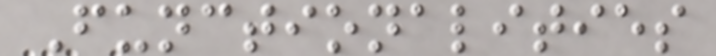Functionalities
